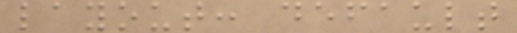layout: default
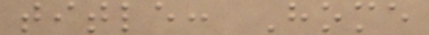title: Home
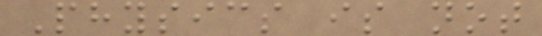Physics is not
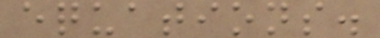equations.
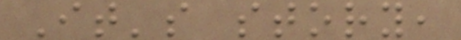It's story,
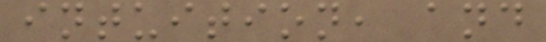intuition, and
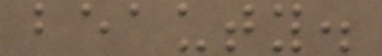beauty.
